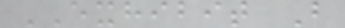EXHIBIT B
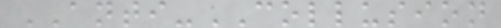ANTI-COLLUSION
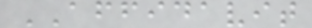AFFIDAVIT
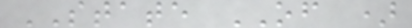STATE OF )
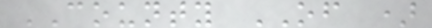COUNTY OF )
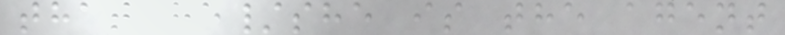that he/she is the agent
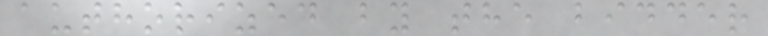authorized by the bidder
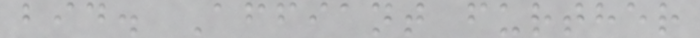bid. Affiant further
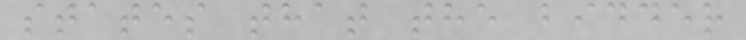states that the bidder
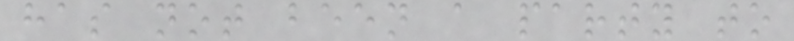has not been a party to
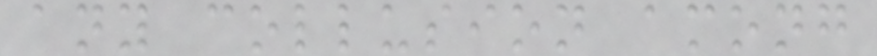any collusion among
